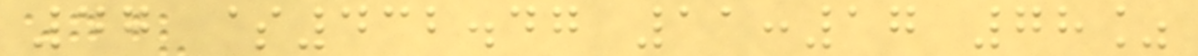47 $432.47 11:17 78%
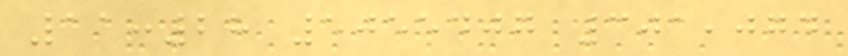11:28 5055407 301,074
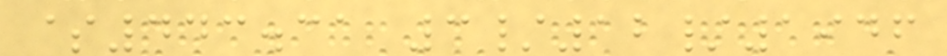$443.31 3/12/1946
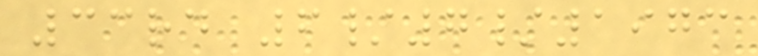33rd 6/7/1973
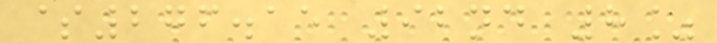$276.15 92nd 8%
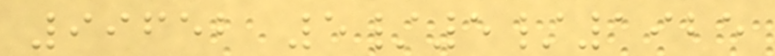99652 5/5/1925
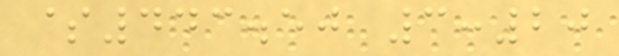$443.50 3:20
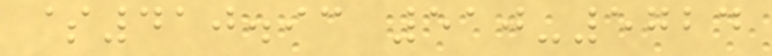$410.93 510-5724
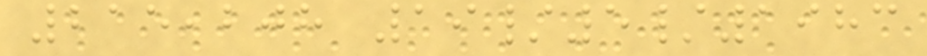215,208 19/5/1983
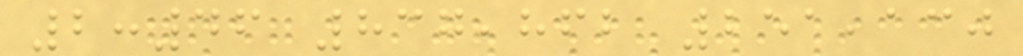2:46 837,862 251,130
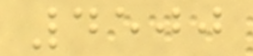4500
